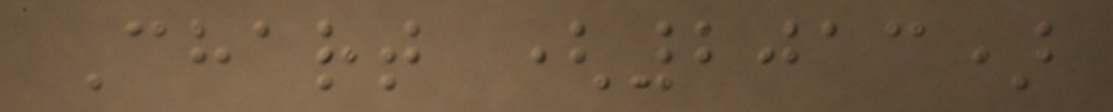Chart (2013)
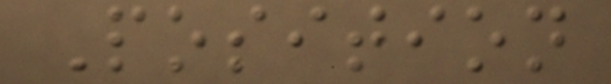Position
